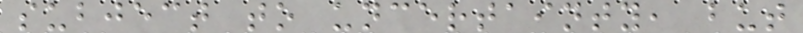subject to uncertainty, but
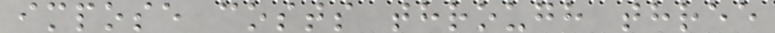impose costs through three
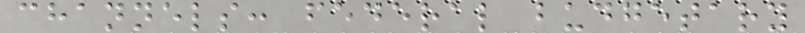channels: federal budgetary
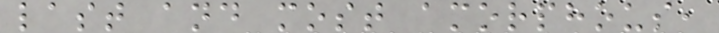last and most amorphous,
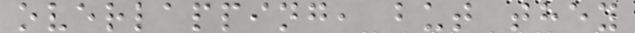overlapping, but they
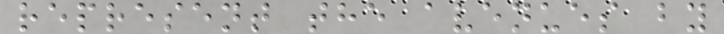represent the avenues by
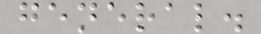general.
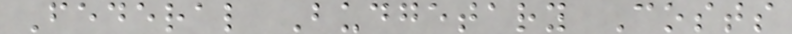Federal Budgetary Costs
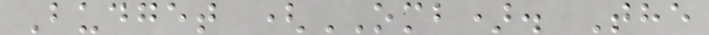Budget (OMB). The
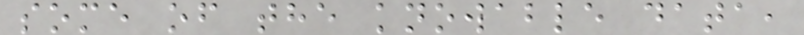some of the knowable data,
